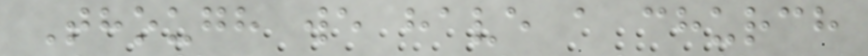Though we have a church
